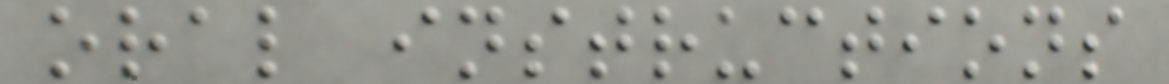oral instructions
